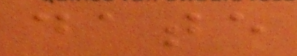date
